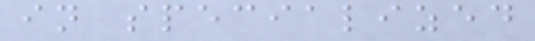in specialized
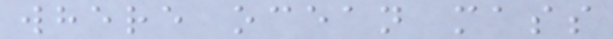where ocean mass
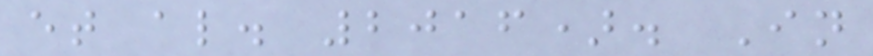et al. 2016). In
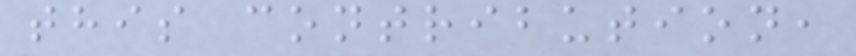this contribution,
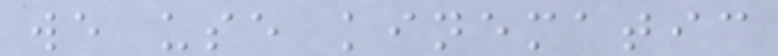we use kinematic
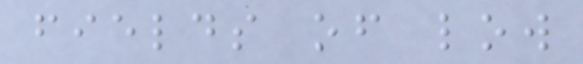fields of low
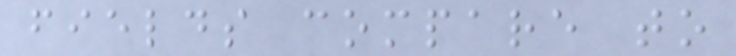fields compare to
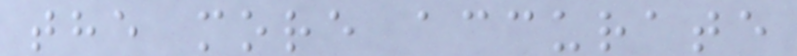the more accurate
